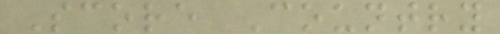Score Country
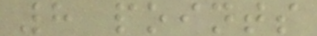8 points
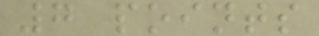7 points
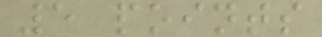5 points
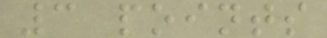3 points
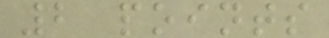2 points
